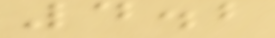4.2
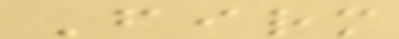Firm
